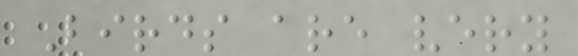Birds are very
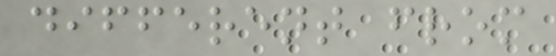different from
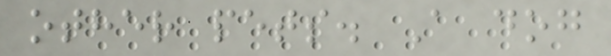other pets. A dog
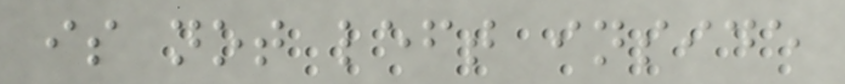is not left inside
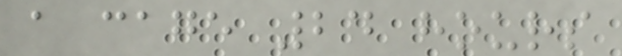a cage 24 hours
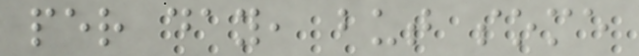per day, but some
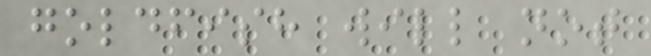goldfish will not
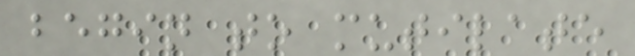begin to mutilate
